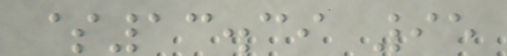$13.39 95
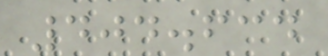404.634
